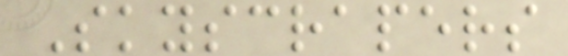Skyscrapers
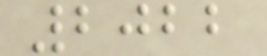2022
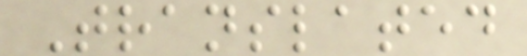Translated
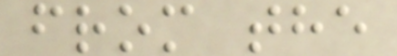from the
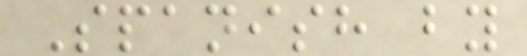Spanish by
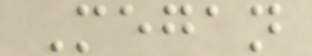Megan
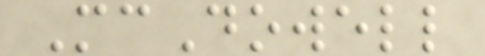McDowell
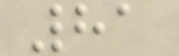81
